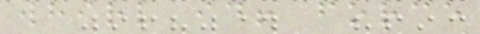whirl id! force
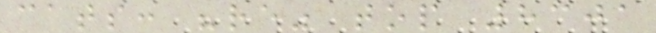cats: "re" top 8301
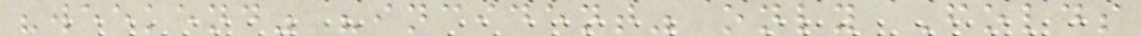"weekend" "incident" only Folds
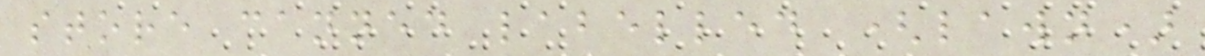store canned labelled (lawn)
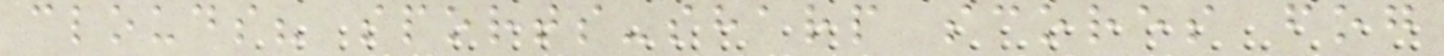clouds? sports-sharp scores fog
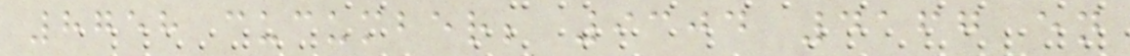8758 cucumber; 9304 4167 en
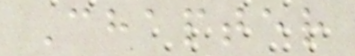Chapter
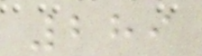289
